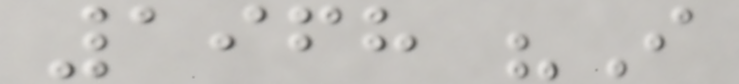1968 "I
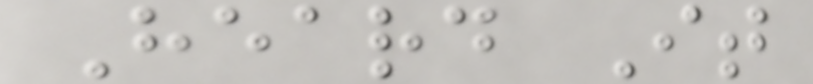Heard It
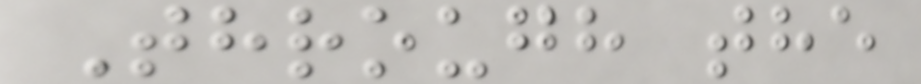Through the
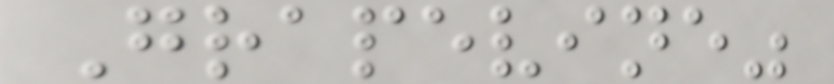Grapevine"
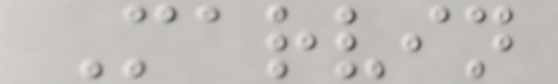Marvin
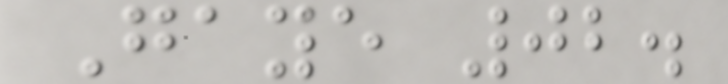Gaye 02.
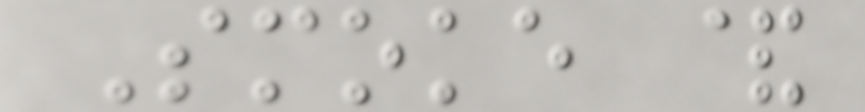Smoke &
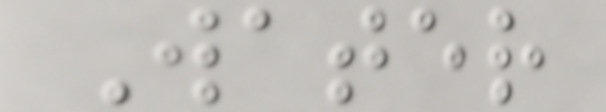Water
